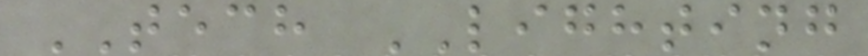TECH LIGHTING
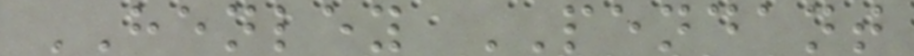HENLEY PENDANT
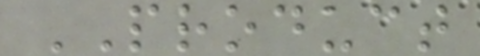PRODUCT
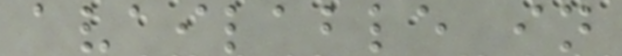available in
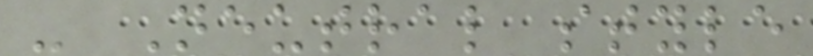- Neutral style
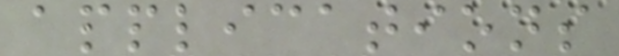applications
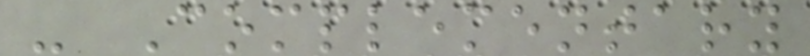- Complementary
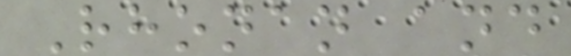Rhonan and
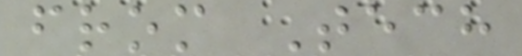from Tech
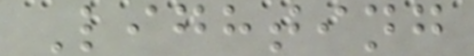Lighting
